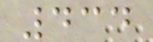434
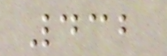432
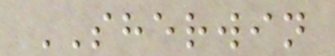SHERWIN
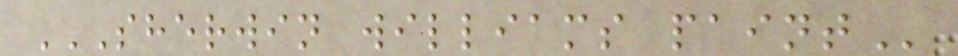SHERWIN WILLIAMS PAINT
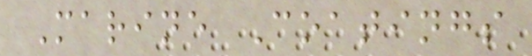Marine Coatings
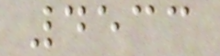4533
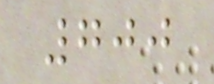700
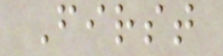First
